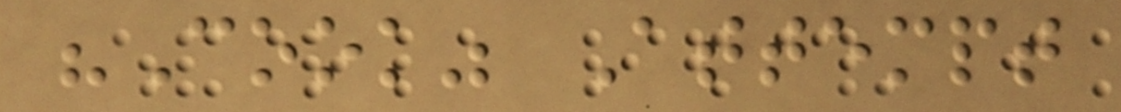"Cook" Attempt
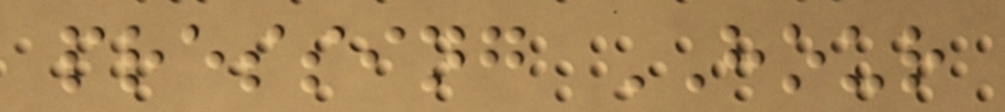pressing HOUR
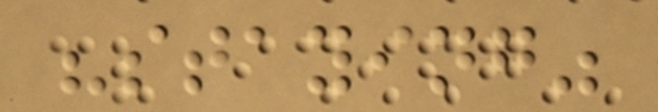"staying"
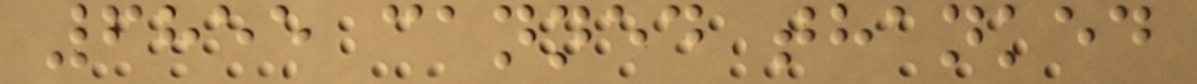6855 canned thanked
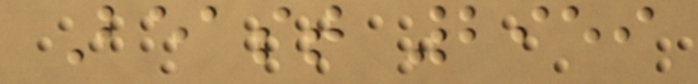Beast 2959
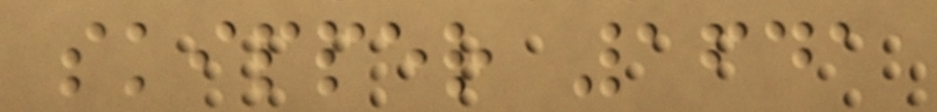skipper 1641
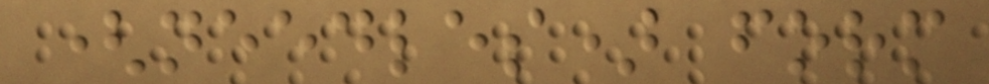(needles) form
